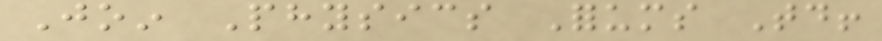Join Physics Forums Today!
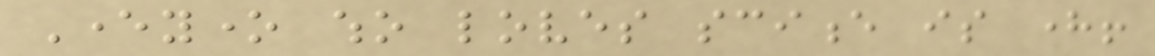Everyone who loves science is here!
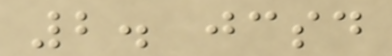2. jcsd
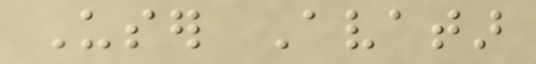User Avatar
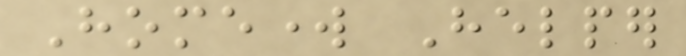Homework Helper
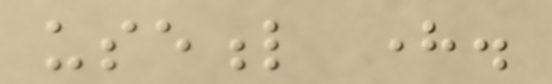useful here.
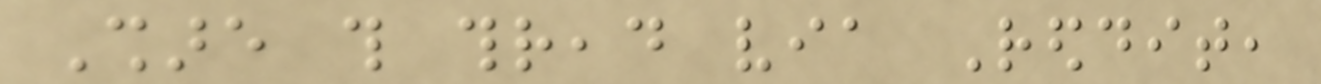Share this thread via Reddit,
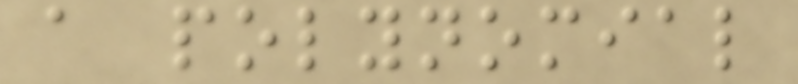a polynomial
